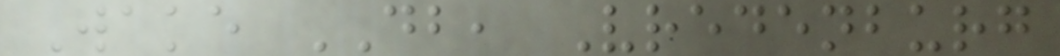Wake DB, Vredenburg
